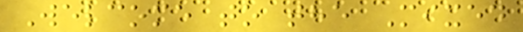Welcome to the Mixed
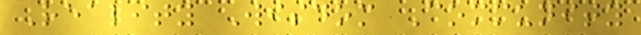Reality Wisdom Community
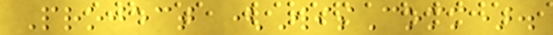Project (WisComm).
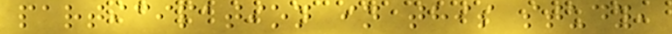participation in this study,
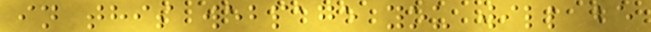in this webpage you will be
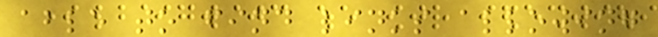able to find links allowing
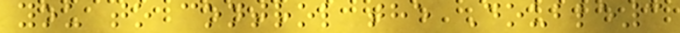you to control the Double3
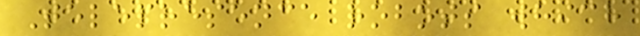Telepresence robots which
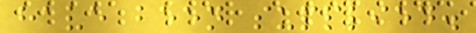have been supplied.
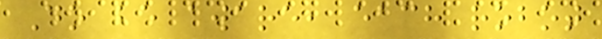Do be aware, each robot
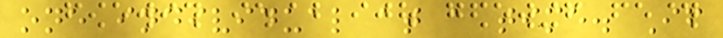one individual at a time. If
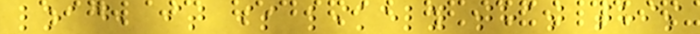load, it is likely that this
